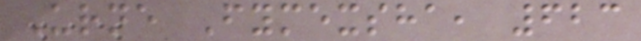Urne Fymexsha, 623
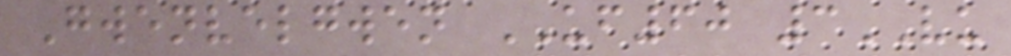Gwenvelgwen UF60 3VU
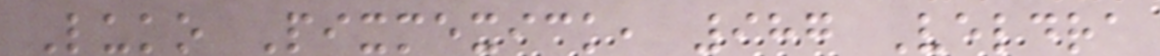Luko Pixmexick, 987 Veldra
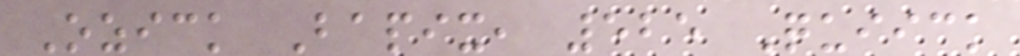Ozick Bapix, 525 Quiick
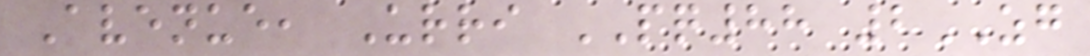Avenue, Urri PQ88 2ZG
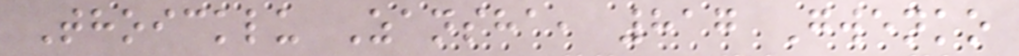Thoicklu Zansha, 817 Gwenko
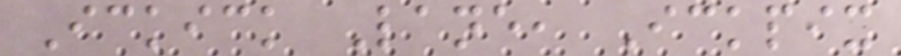Ickick Lane, Ickpix
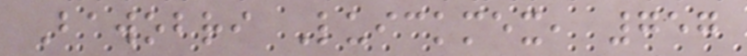Bawobri Luickmex, 757
